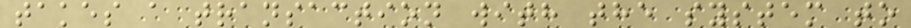takes a transaction with the system to
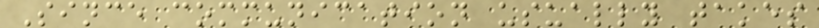Since communication usually takes
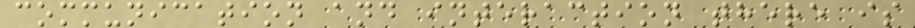communication and interaction there is
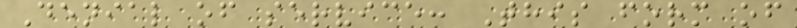Denial of service: This form of
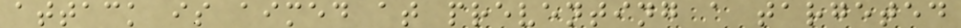attack is aimed at preventing a targeted
